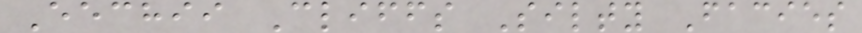Eechii Cliffs Silty Facies
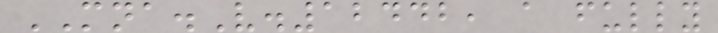MNA.V.12442, a fully
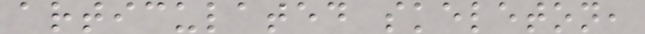articulated skeleton,
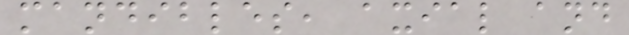mandibles, axial and
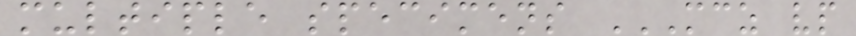multiple specimens MCZ VP
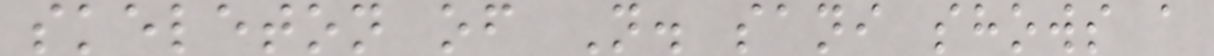skeleton of N. sani shows a
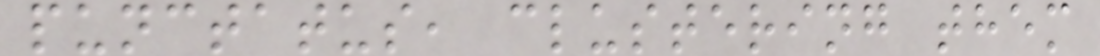punctatus, clustering them
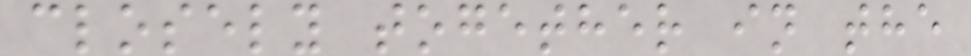closely together in the
